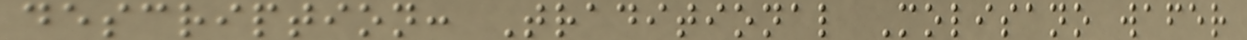description: Traditional Molisano wafer
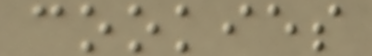cookies
